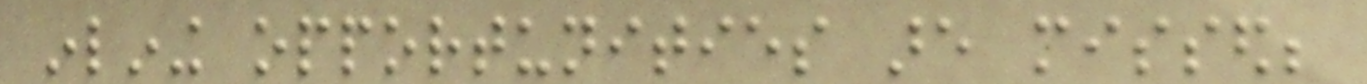inlining opportunities are missed;
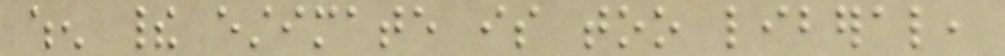when their estimate is too liberal,
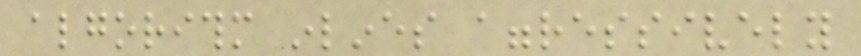algorithm inlines aggressively
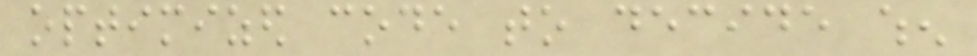optimized code to decide when
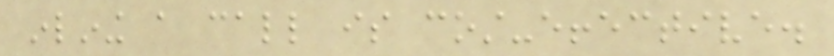inlining a call is cost-effective.
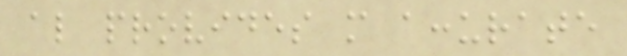also provides more accurate
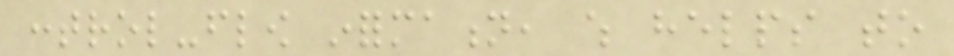control-flow information, which helps to
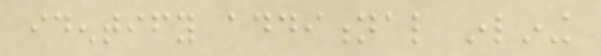identify additional inlining
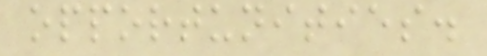opportunities.
